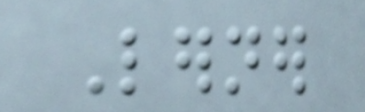Lerner
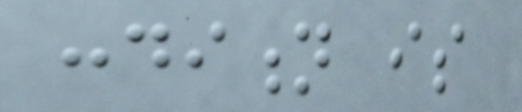condition is
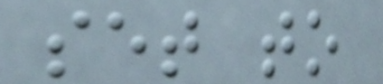set to
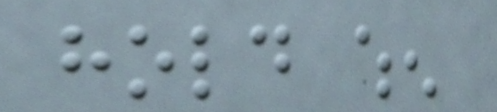hold when
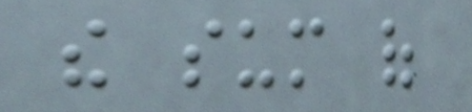the sum of
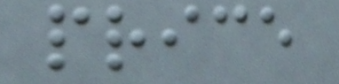price
